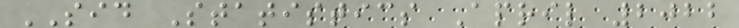SID Statistics April 2022
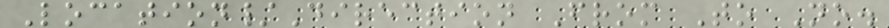Location/Direction From To No.
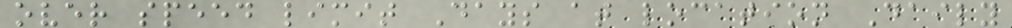over speed limit Days at location Daily
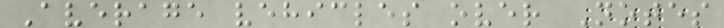Average vehicles over Notes
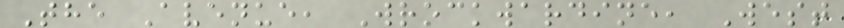The Avenue, Wrockwardine, West
